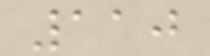110
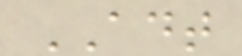ADT
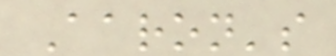Aaron's
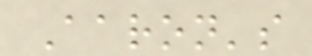Aaron's
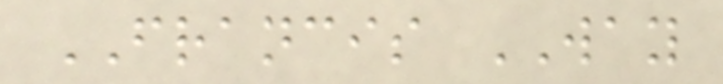FRANCIS WAY
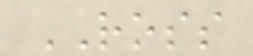ROSS
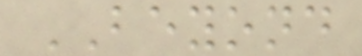BEYOND
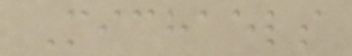Michaels
